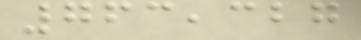763,327
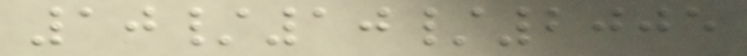10/10/2005
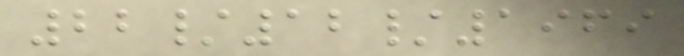22/12/1969
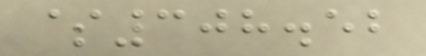$308.52
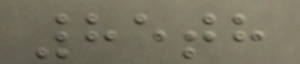85th
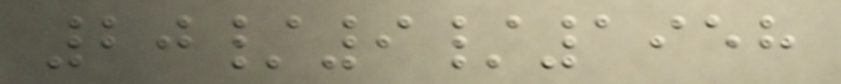20/9/1958
